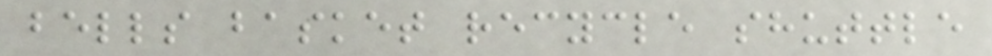bells basket recycle shuttle
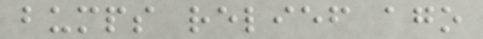bumps relief ago
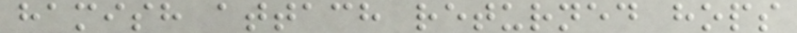hamish attach returned hops
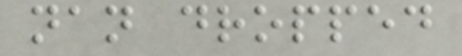nan dropped
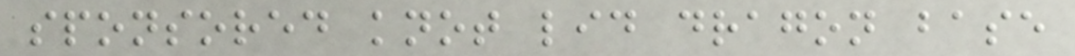sponsored knot lid dragon base
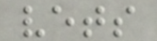vets
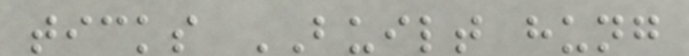ticks BUILT hung
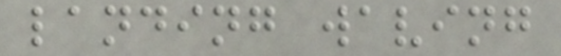landing waving
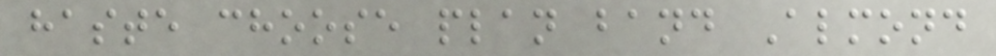haste choose plan band Almond
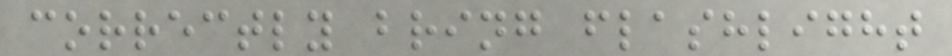correctly bring flashlight
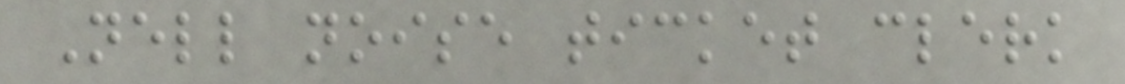Nell noise ticket clerk
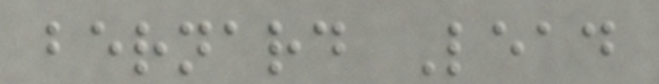bernard Lead
